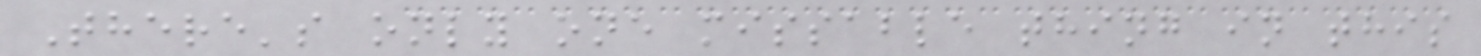There's only one missable thing in this
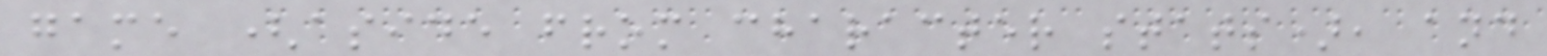game (aside from character stats), and
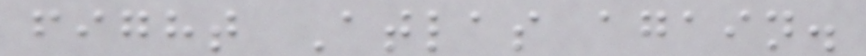fight Atlas again.
